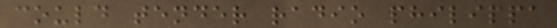could tender radio philippa
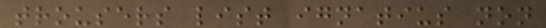trousers list ignatius non
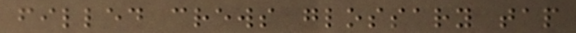filled crews glossary tap
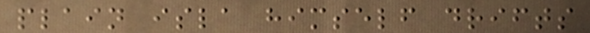plain isla himself drifts
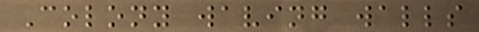Colony waving walls
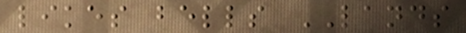likes bells LANDS
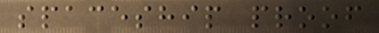spaceship proof
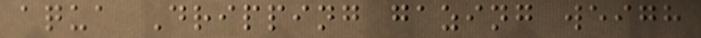aqua Dripping gazing weigh
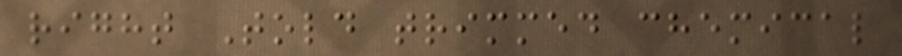right Told trimmed chemical
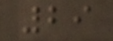29
